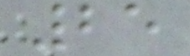25
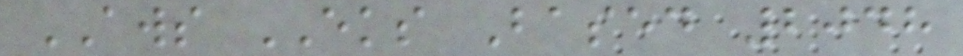AWS EKS Based 2048
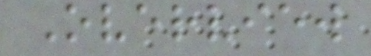Overview
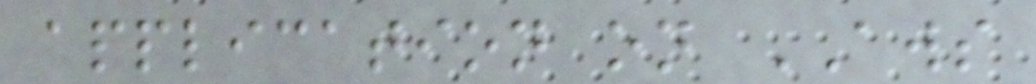application on AWS
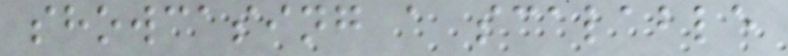showcasing a scalable
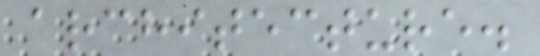architecture.
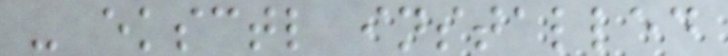- eksctl installed
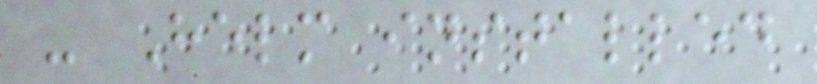- Helm installed
